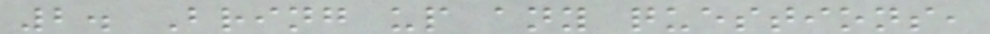2. Bring up any questions,
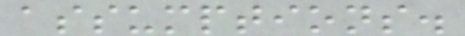assumptions.
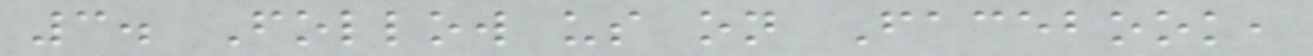3. Follow us on Facebook,
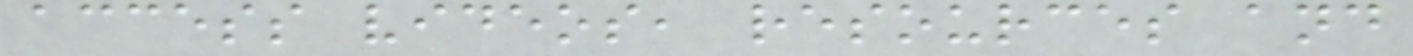access videos, resources and
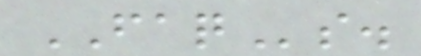FAQs.
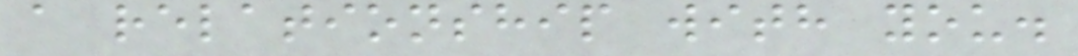a relationship with you.
